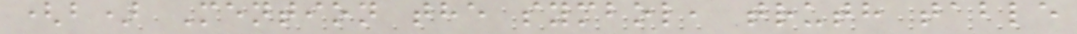(b) Mention the symbol, truth table
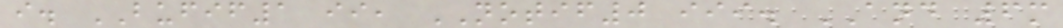i. BUFIF1 ii, NOTIF0 iii. AND 6m
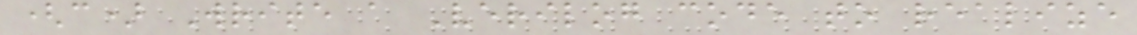(c) Write a Verilog code to realize
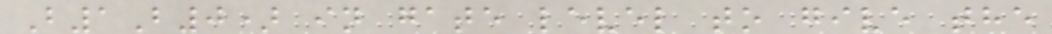B1B0) in gate level to give the
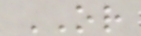OR
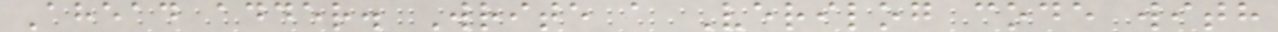Ahead adder. Write a Verilog code with
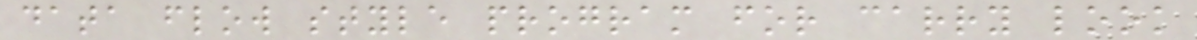data flow style program for carry look
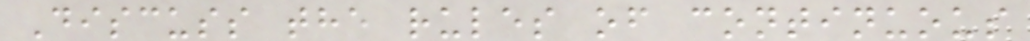Discuss the rules of continuous
